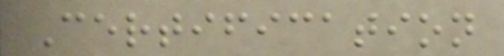Certification
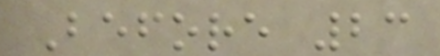Before 23
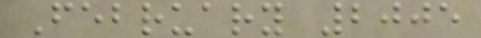February 2005
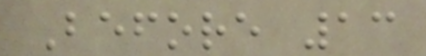Before 13
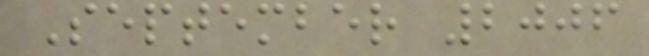September 2006
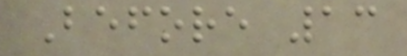Before 13
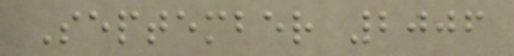September 2006
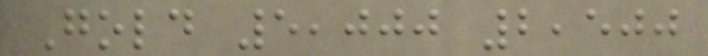Gold 5,000 2,500
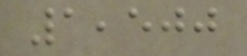1,500
